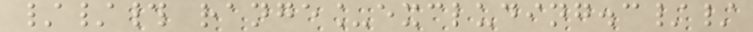//# range_excluding.c//
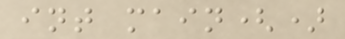int main()
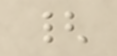{
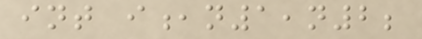int i,n1,n2;
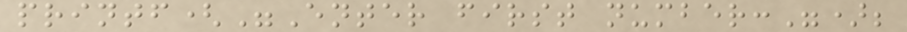printf("Enter first number:");
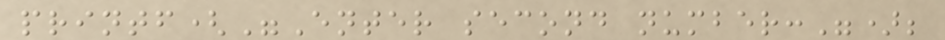printf("Enter second number:");
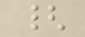{
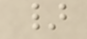}
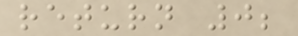return 0;
